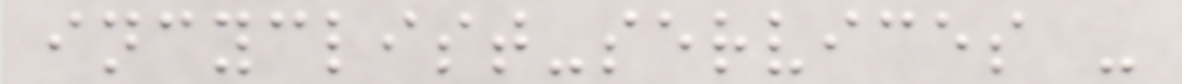incyclist-services -
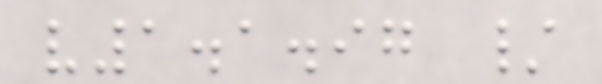v1.1.97 /
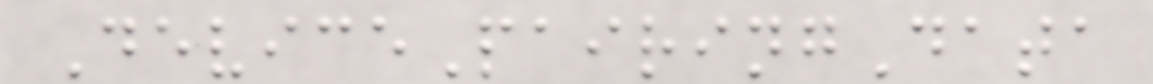DevicePairingData
